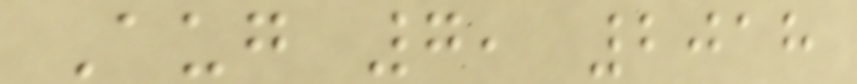Aug 7, 2018
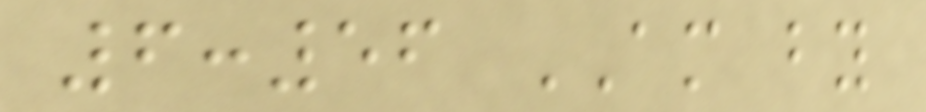6:56 AM by
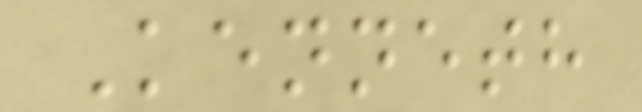Kenneth
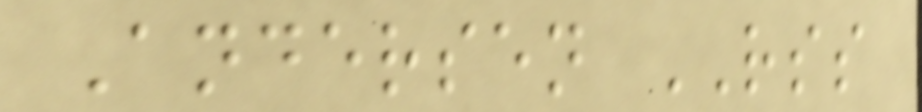Andersen RSS
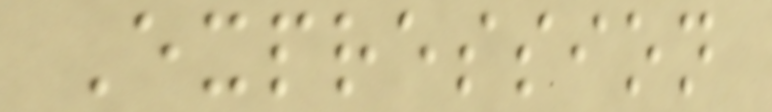Expression
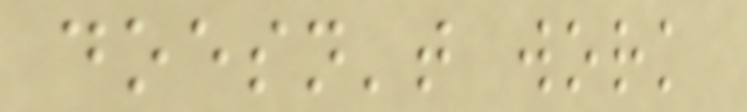doesn't work
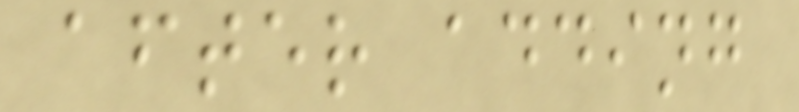after adding
